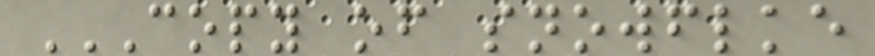COPY OF SNOWFLKE
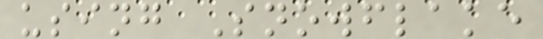using Snowflake
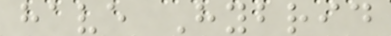have Hybrid
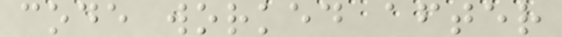code worked after
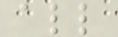all
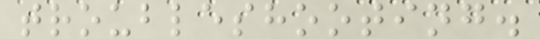troubleshooting.
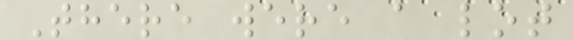There were a lot
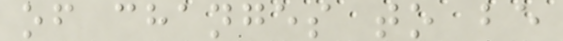of changes to be
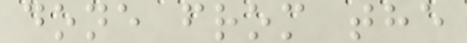done from the
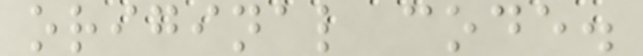original code.
